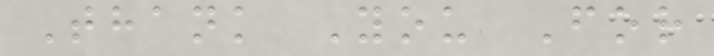Thank You For
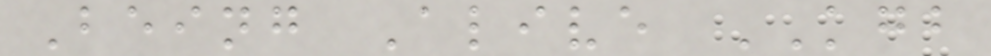Being Alive KGB
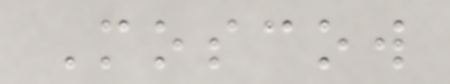Moscow
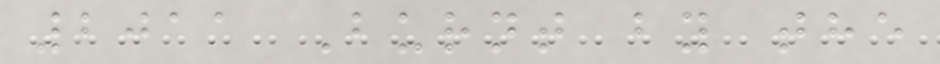2011 Burnt by the
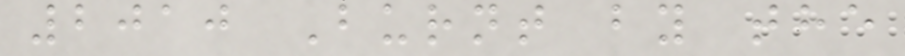2010 Burnt by the
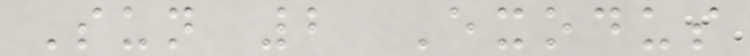Sun 2 Exodus
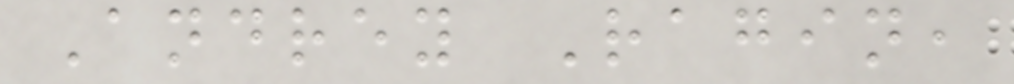Andrey Ragin,
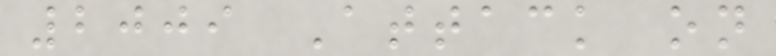2009 Attack on
